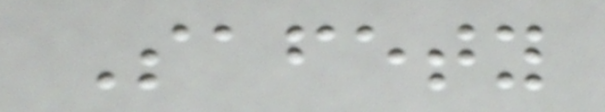Safety
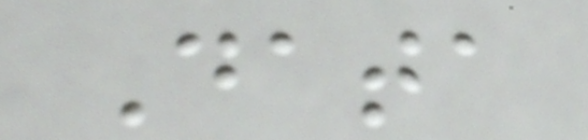Data
